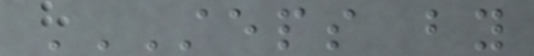STEPS BY
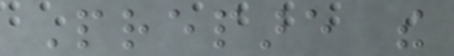Prepare the
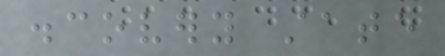discovery state
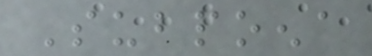Subpoena
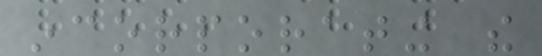incorporating the
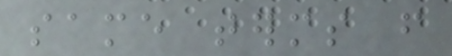same terms from
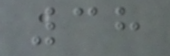38
